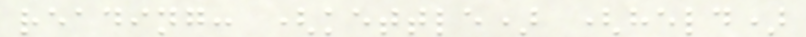reading: (kettle) (held)
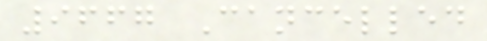9667 Cancelled
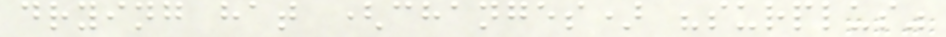drying hat (changes) "surplus"
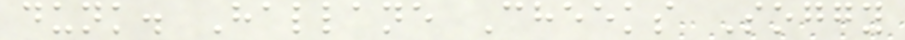dunk. Hallane Cheeks Soggy
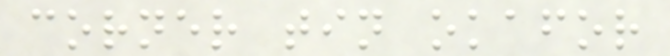corner tin okafor
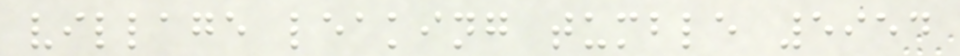village leaking tumble 5954
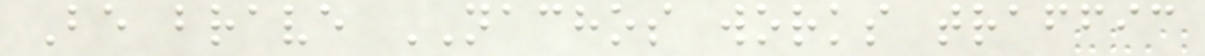Be brave NACHOS works traffic
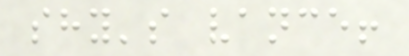shy's vance!
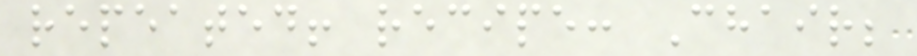repeated! recipe: Chair;
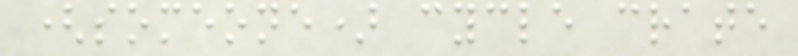(someone) cycle crate
